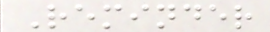Reminder
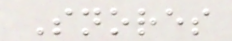Snores
